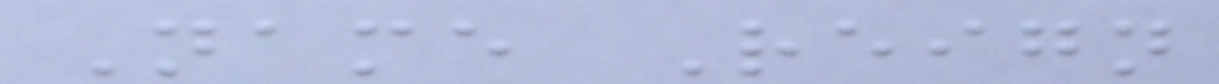Name Reign
